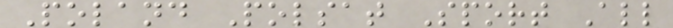Poland Polsat Sport All
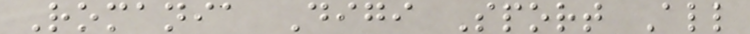Romania Digi Sport All
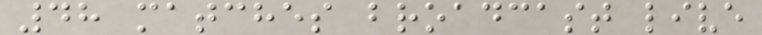48 matches broadcast live
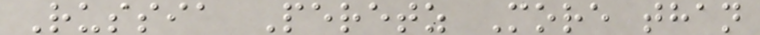Russia Peretz More than
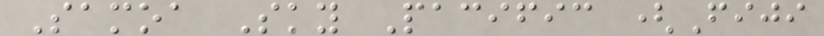Samoa Sky Pacific (Fiji
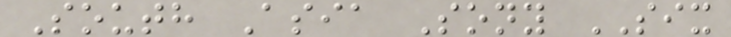South Asia Sony SIX
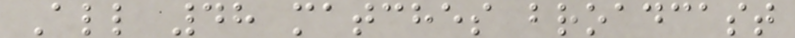All 48 matches broadcast
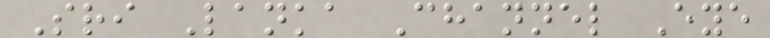Sri Lanka Channel Eye
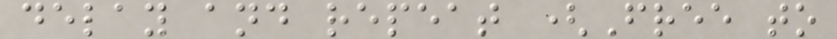delay and repeat (Free to
